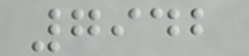7942
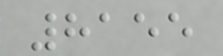8155
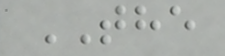THE
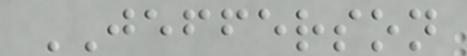JEFFERSON
